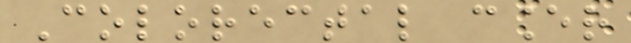Colorectal cancer
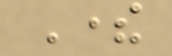There
